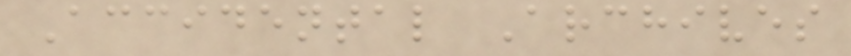Accidental Archives
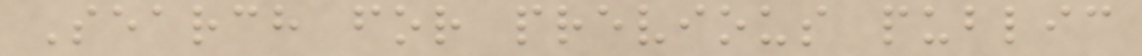Search for previous public
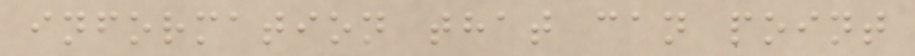information that can point
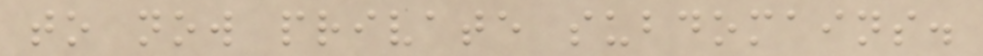to now private subdomains.
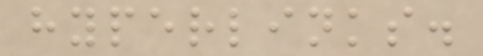hyperlinks.
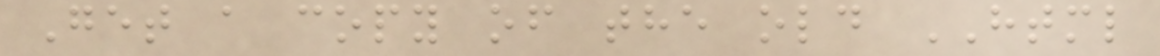Get a copy of the old HTML
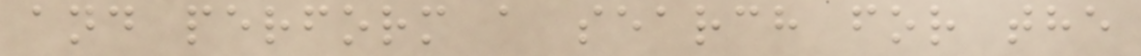and perform a search for the
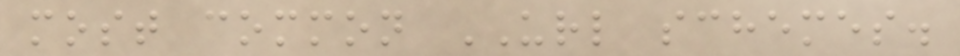most common URL schemes.
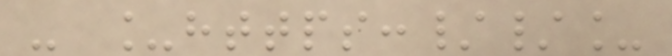- _https://_
